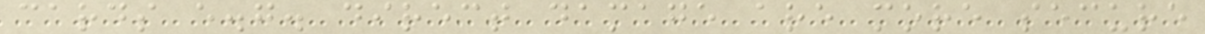cards e.g. direct damage are more secure
